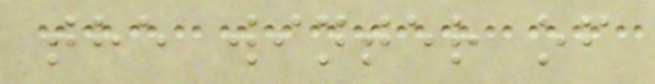the winter of
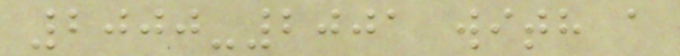2000-2001 with a
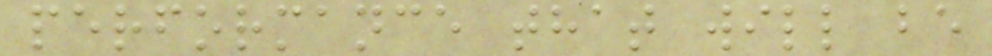performance that will be
